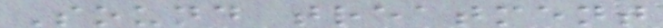Sound treatment
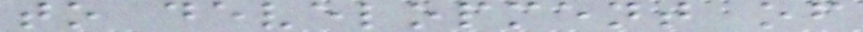to development of
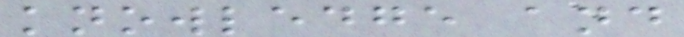knowledge and
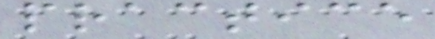practice
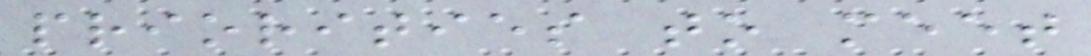priorities to meet
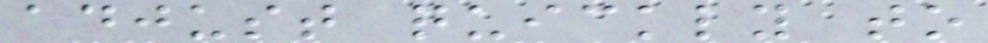adjust quickly to
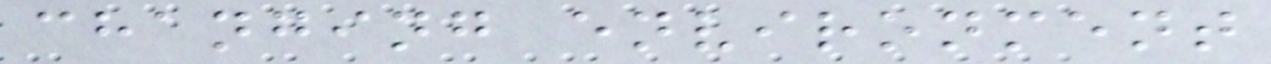changing environment
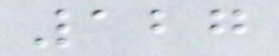127
